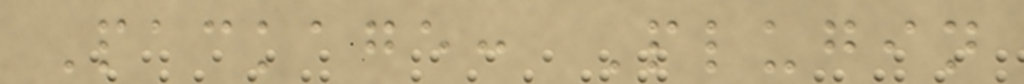Package: Plugin
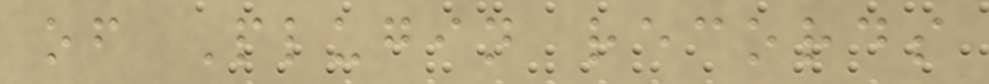of Plugin records
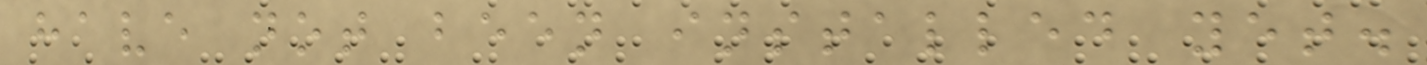have not been installed yet.
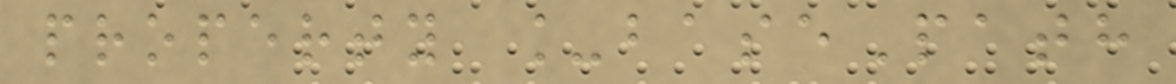property _basePath
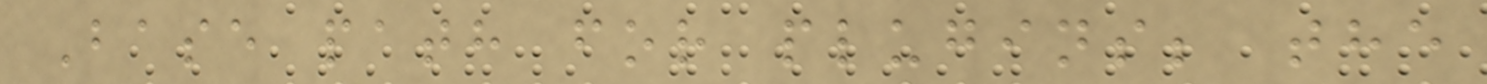Base path for plugins; the
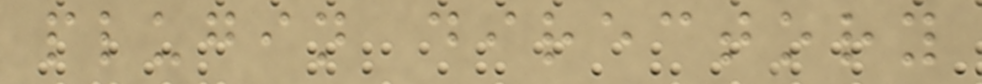plugin directory
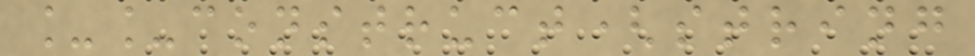__construct(string
